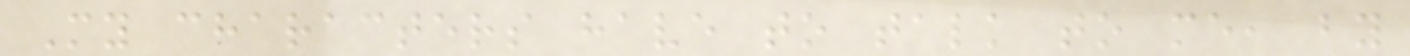My characters have to talk to me, by
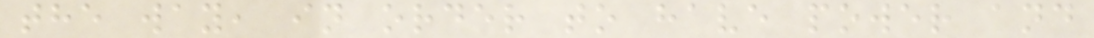the way, in order to have power and
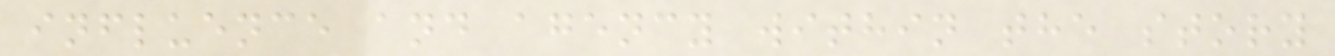influence and agency within the story
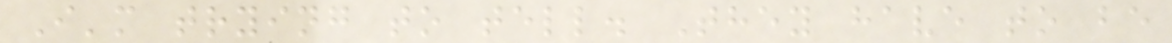I'm trying to tell. They have to be
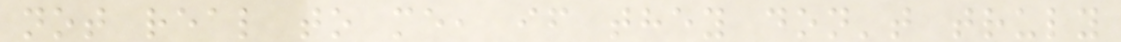not real to me, if they don't truly
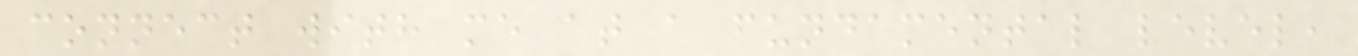connect with me at a fundamental level,
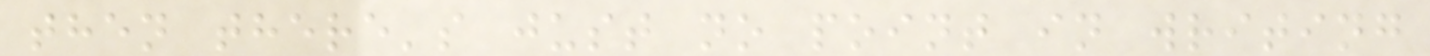then there's just no point in writing
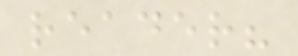reader?
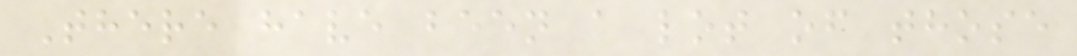There have been a lot of those
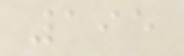195
